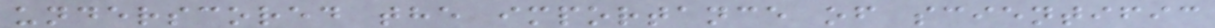underscored the importance of scientific
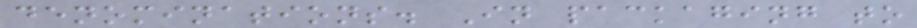denominations. In packaging to
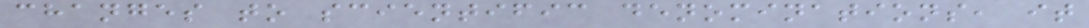changes to scientific denominations, it
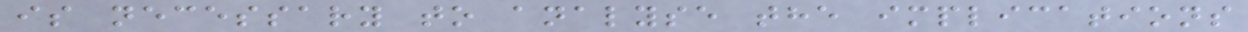is necessary to analyse the implications
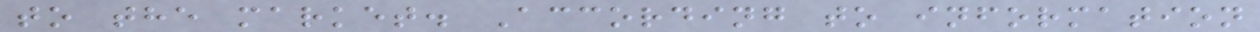to the market. According to information
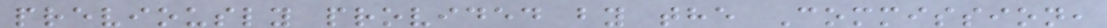previously provided by the Commission,
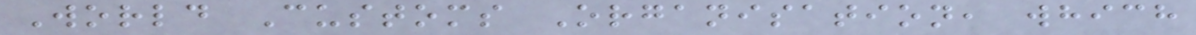World Customs Organisation, which
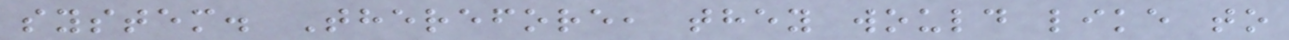system. Therefore, they would like to
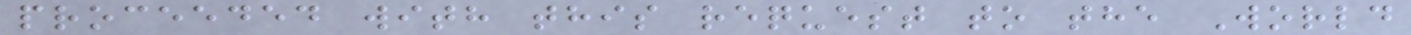proceeded with this request to the World
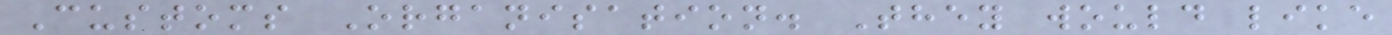Customs Organisation. They would like
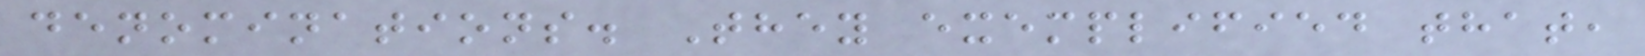denominations. They exemplified that,
